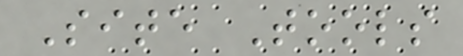Site Tools
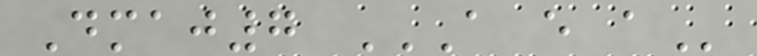Dmaj7 A E A
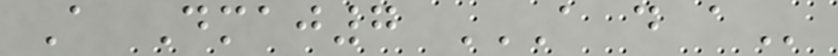A Dmaj7 A D A
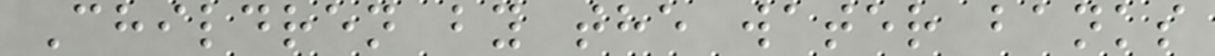Children by the water banks
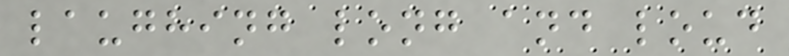laughing long and loud
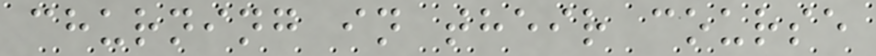churning in their course
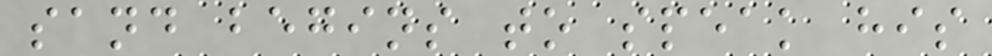sand begins to speak his
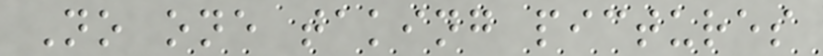No one taking pictures
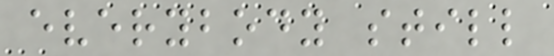everybody still
